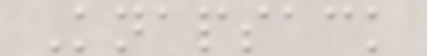Knapsack
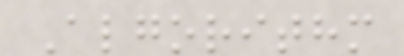Algorithm
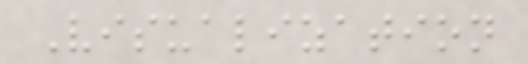Visualization
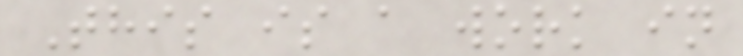This is a work in
